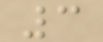3
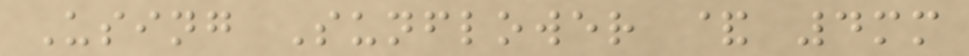Using Sunflower & 4mm
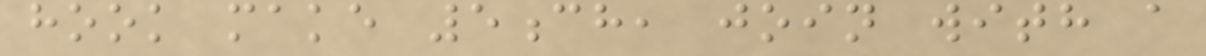hook make 5ch, join with a
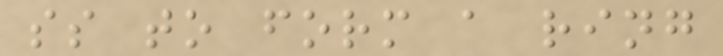ss to form a ring
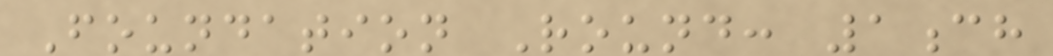Foundation Round: 1ch
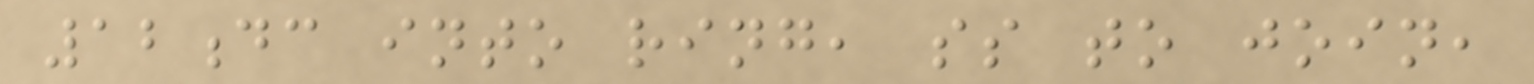12dc into ring, ss to join,
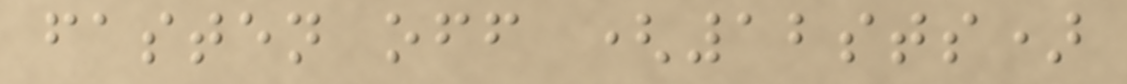fasten off (12sts)
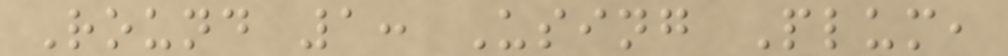Round 1: Using Plum,
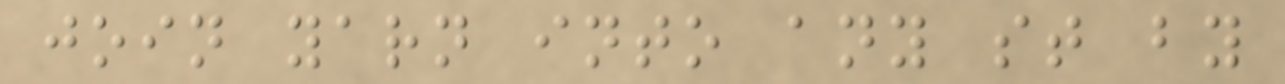join yarn into any st by
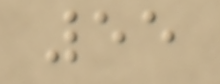55
